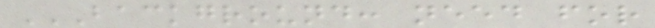BACKGROUND: NEED FOR
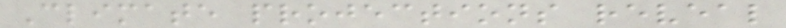Climate projections reveal
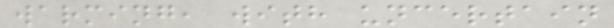warming, with uncertain
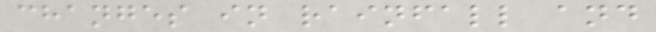changes in rainfall and
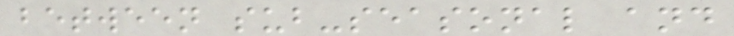between sub-seasonal and
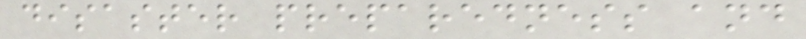disaster preparedness and
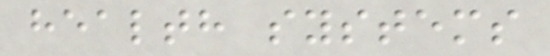health systems
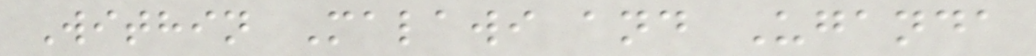Within Malawi and Uganda
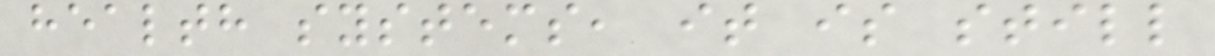health systems, it is still
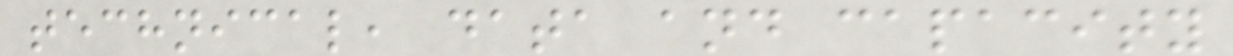technical, data and capacity
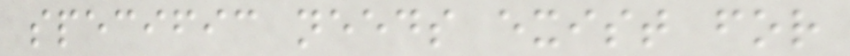specific needs exist for
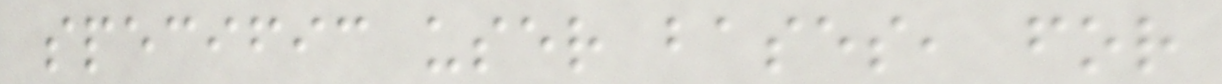specific user bases, for
